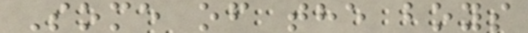Some of the boys
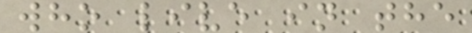who live in the
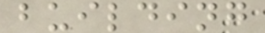building
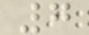7
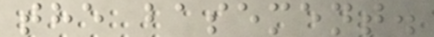the basement.
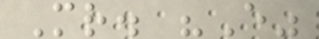Mr. "E"
